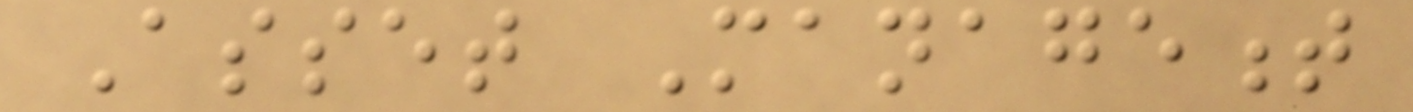Asset Management
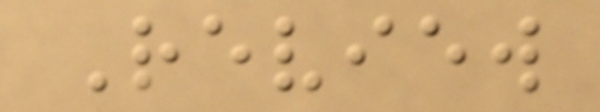Review
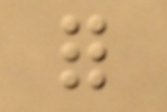for
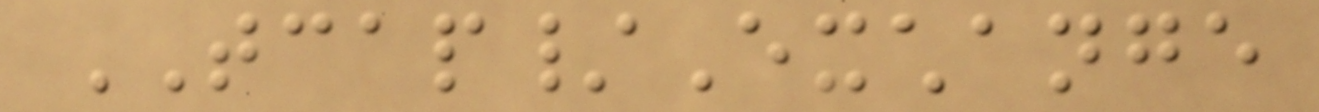TCAP/Exchange
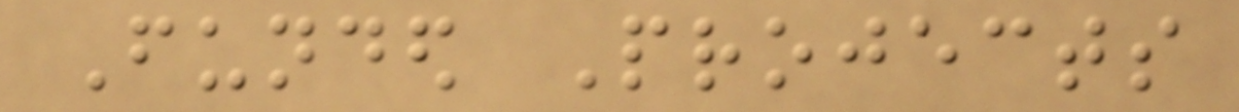Funded Projects
